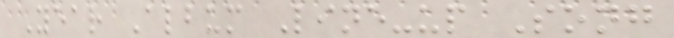Year Album Line-up Song
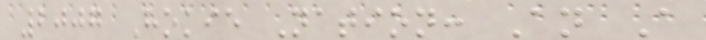2007 Hokie Nation: An A
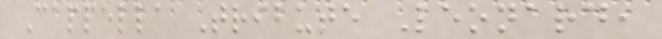Cappella Tribute Leonard,
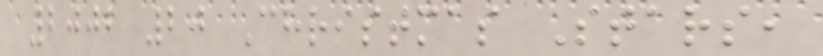2002 20 Christmas Stars,
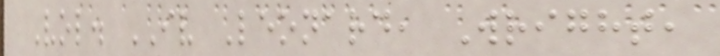Vol. IV Leonard, Wright,
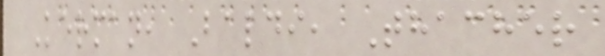Kerman, Baldi, Thacher
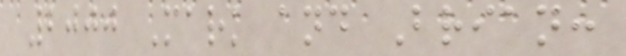2000 Mark and Brian:
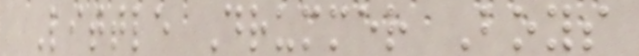Little Drummer Boys
